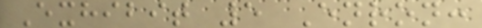Exhibit 5 Enron:
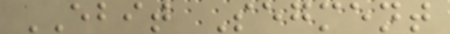EBIT Segment
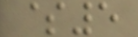$5
